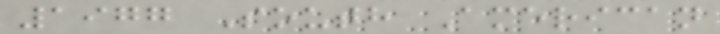1977 South American
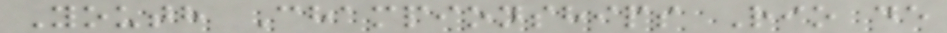Youth Championships Rio de
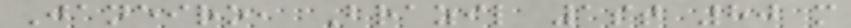Janeiro, Brazil 1st 80 m
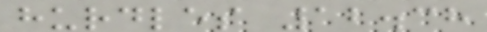hurdles 12.38
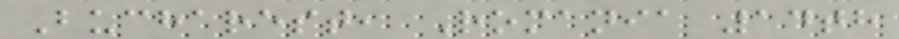Bucharest, Romania 14th
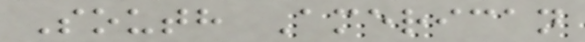South American
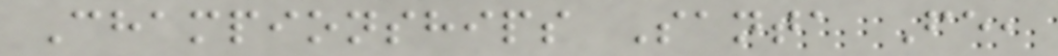Championships Santa Fe,
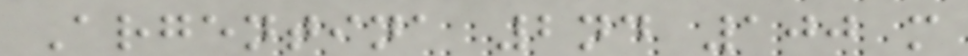Argentina 2nd 100 m
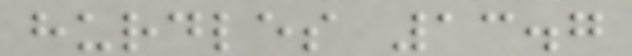hurdles 13.7
